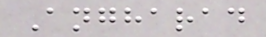Angharad
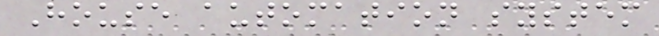House automation system
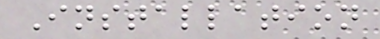Installation
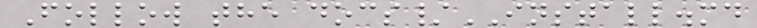Follow the docs/INSTALL.md
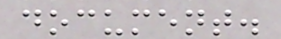document.
